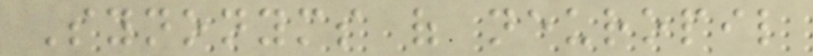Synonyms of neuropil
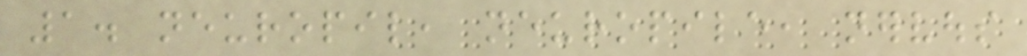1. neuropil, neuropile, nervous
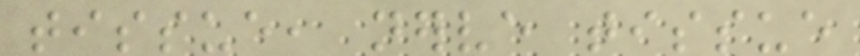tissue, nerve tissue
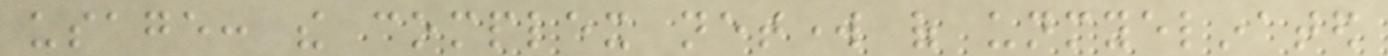usage: the complex network of unmyelinated
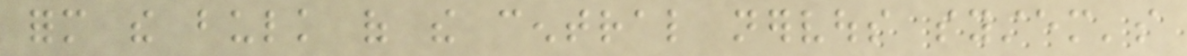form the bulk of the central nervous system's
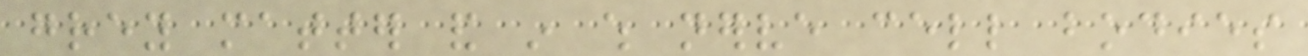grey matter and in which nerve cell bodies
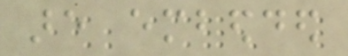are embedded
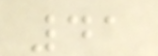41
